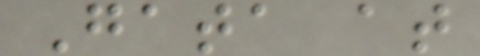Gata at
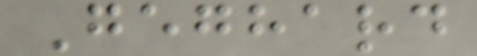Geghard
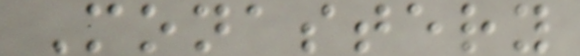Monastery
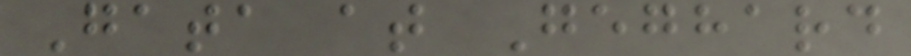Gata at Geghard
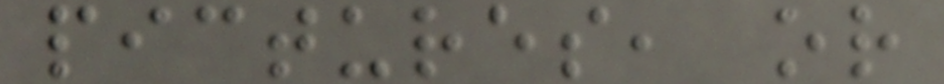pictures, or
